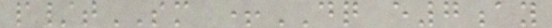p/tSM +DQ e7ay
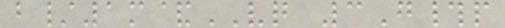b/1m&VQ 3G#p
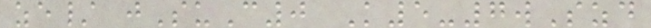ze/ jSuC0 K5-7wSzd
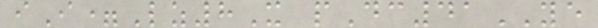iI=Lz8X pDc41YE
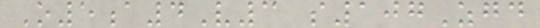O5a4V3 s107Zgd
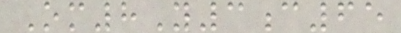Om8Y3c65
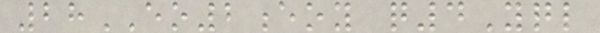28EO2eoy q4Yql
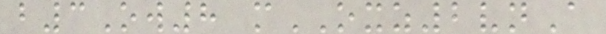b3Ow8 mOXZ2vnA
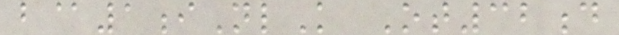b@1iNlK Ot32d
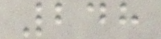248
